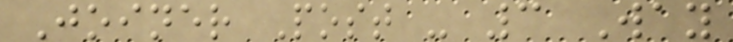Joiner Post - 3 Way
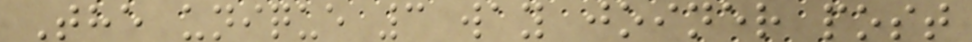The unique 3 way joiner post
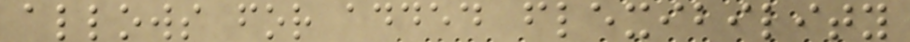allows for added flexibility
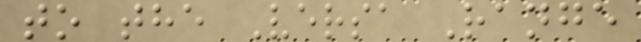to the Versa Range
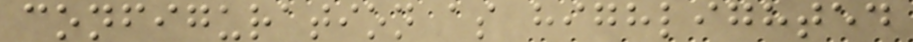configuration as highlighted
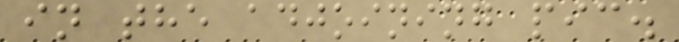in the adjoining pic.
